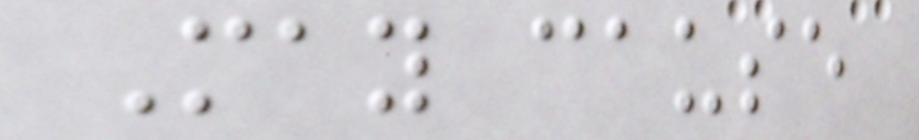May cause
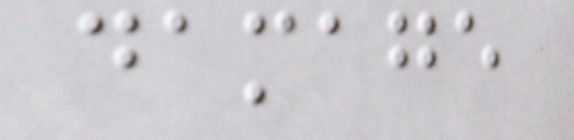damage
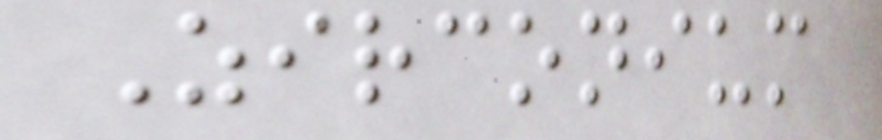Zirconium
